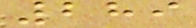289
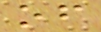of
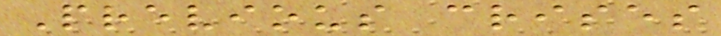Previous crises
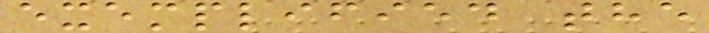exemplified the
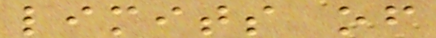limits of
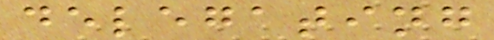delegating
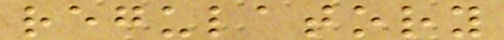regulatory
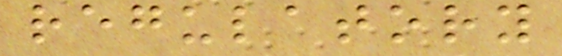regulatory
